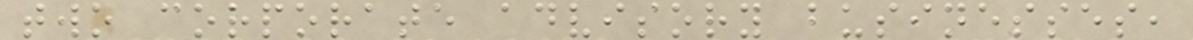two corporate advisory businesses,
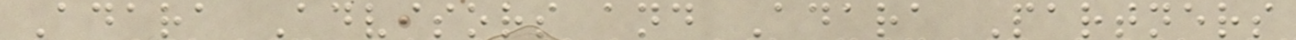Adara Advisors and Adara Partners
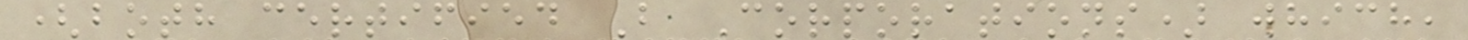(both certified B Corporations) which,
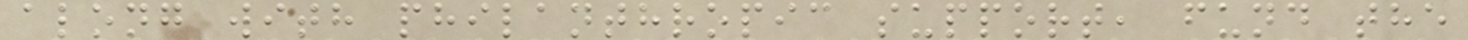along with philanthropic support, fund the
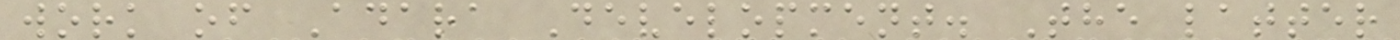work of Adara Development. The latter
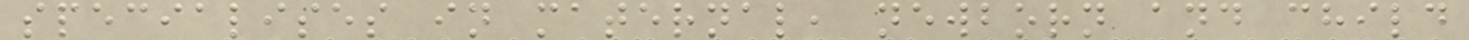specialises in maternal, newborn and child
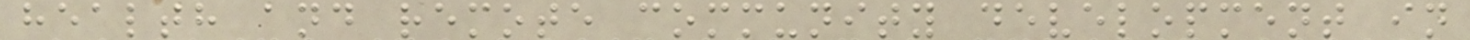health and remote community development in
